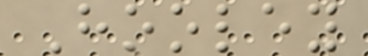Hooley
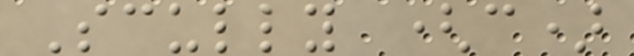Scully (c)
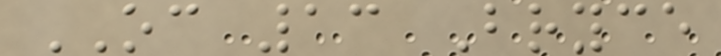OC 13 Bryce
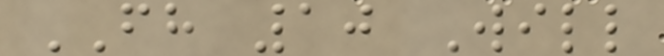FH 10 Will
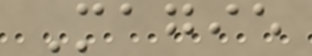Magie
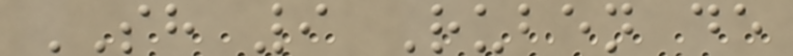SH 9 Ruben de
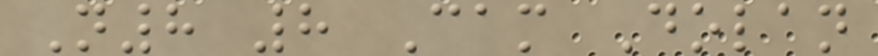N8 8 Cam Dolan
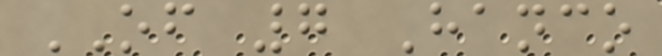OF 7 Hanco
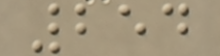254
